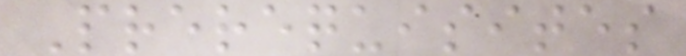Prerequisites
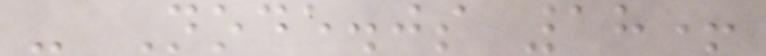- Node.js 18+
